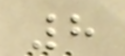8
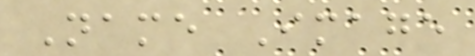Name Image
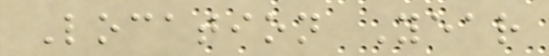Location Year
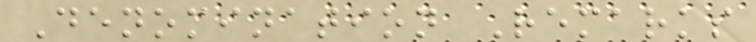Denomination Remarks
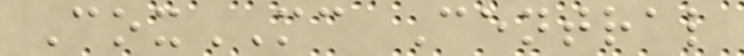CoxMC Central
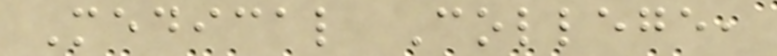Medical College,
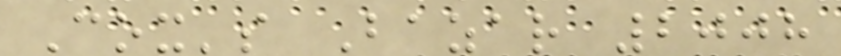Cox's Bazar 2008
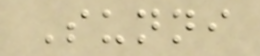Sunni
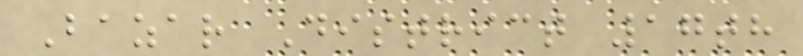Bazar District 17th
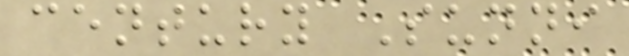century Sunni
